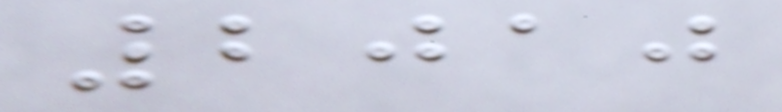2010
